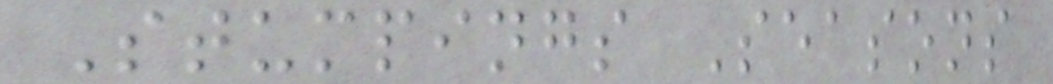Stumpings Seasons
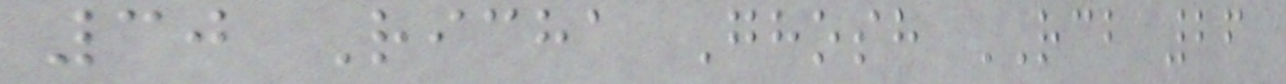30 Richa Ghosh RCB 26
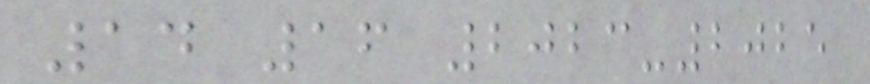14 16 2023-2025
